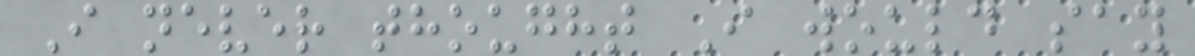I never thought I would say
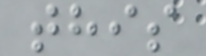this
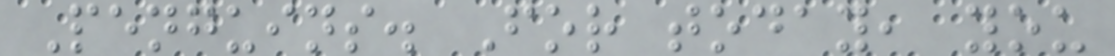Penguins. For today, you
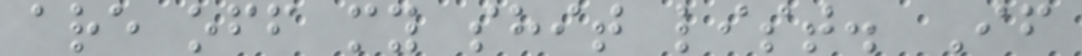are off my shit list. If
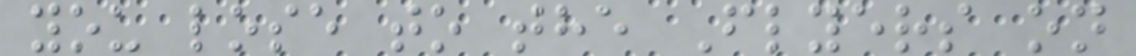you lose to the Flyers on
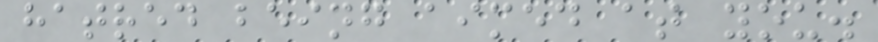hatred being aimed at you.
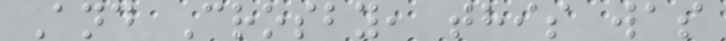And Crosby, this was
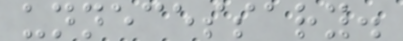unnecessary.
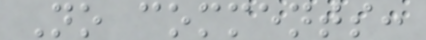No comments:
